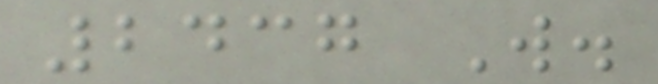2437 W.
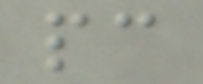pc
